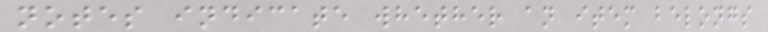notes indicate whether an item belongs
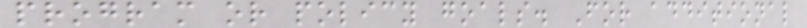program or policy goals. For additional
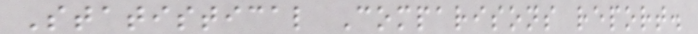Statistical Comparisons report.
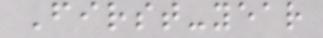First-year
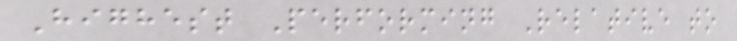Highest Performing Relative to
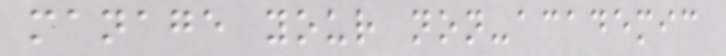manage your non-academic
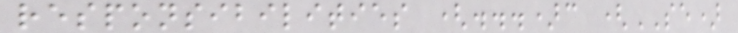responsibilities (...)c (SE)
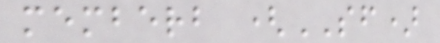memberb (SF)
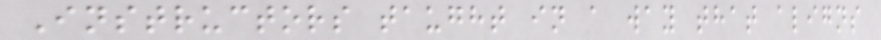Instructors taught in a way that aligns
